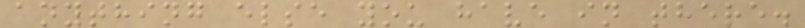anything else you have in there.
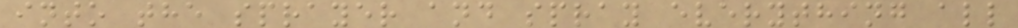into the sprayer and spray everything all
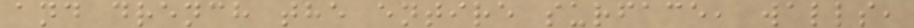and drench the entire surface, walls,
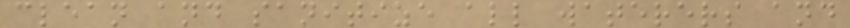clean and sanitize all waterers and
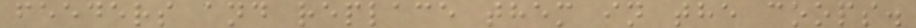feeders and replace them in the coops.
